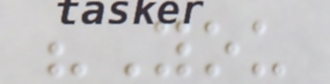"You
